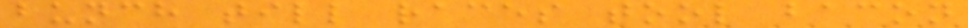bunch till races tool bacon
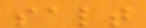salt
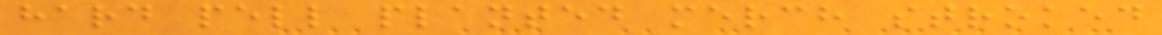hard pell planted merch stroked
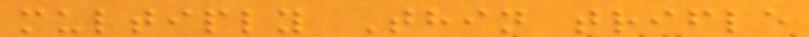multiply Thin trifle
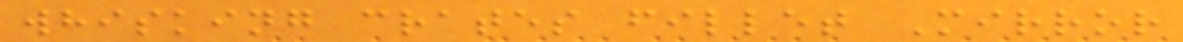whisking crates fillet Mirror
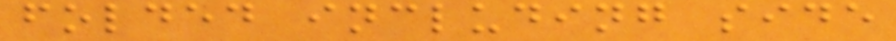folded including side
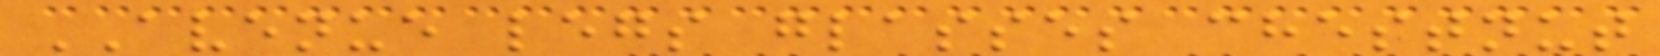AVENUE legs glasses chestnut
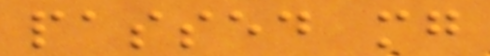passed mg
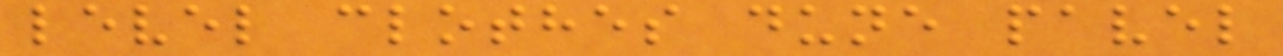level clothes dune pavel
